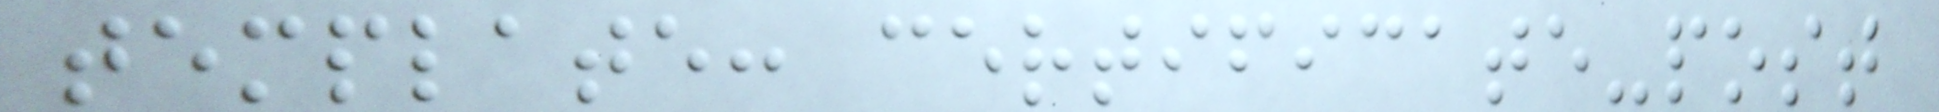template: certificate-post
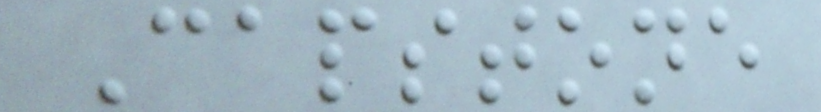Capstone
